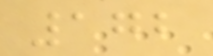172
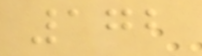172
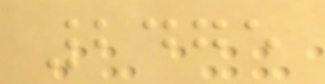2475
